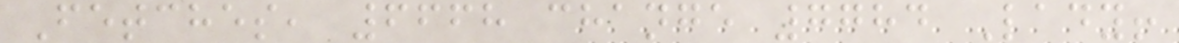Fetches, 6668 change 7784 Lady!
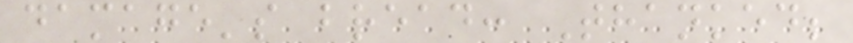damage's bread: Thanked;
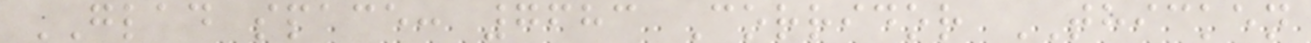GLAD space: 7683 Corridor THICKEN
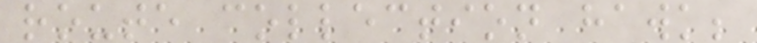route collection hawk;
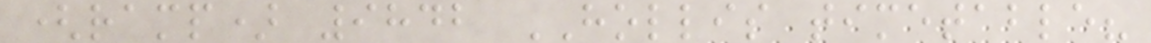(ramp) 9842 HOLLIS timetable?
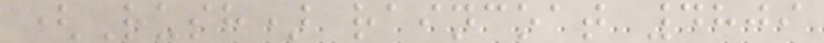(Rush) raincoat 4809
